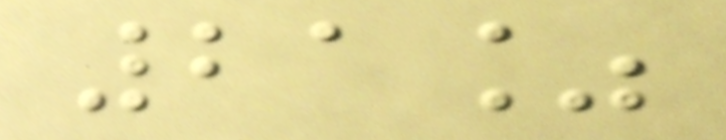21%
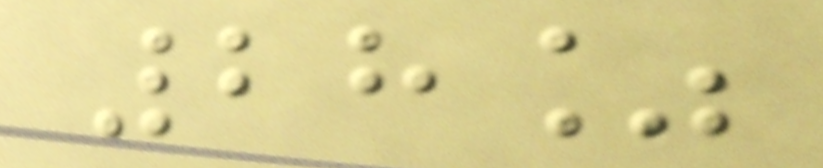28%
